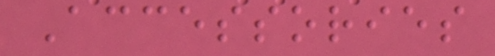Accessories
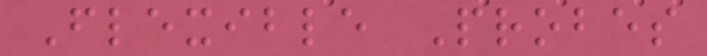Flexible Probes
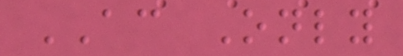AC Only
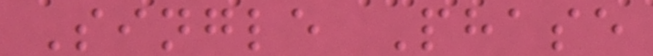Single Phase
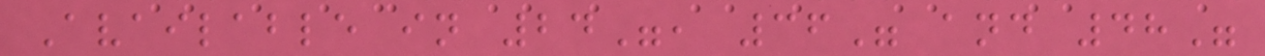Available in 24", 36" and 48"
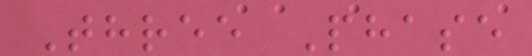Three Phase
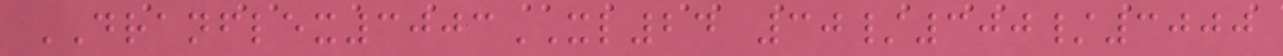DRANFLEX3003XL24 30/300/3000
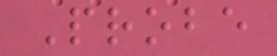Probe
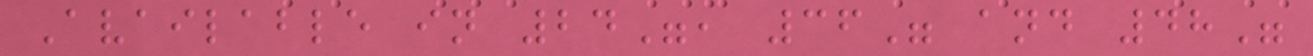Available in 24", 36" and 48"
